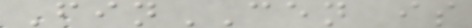FinCEN is
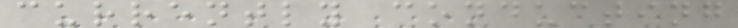currently conducting
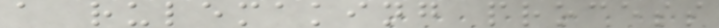a rulemaking process
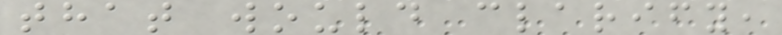that would clarify,
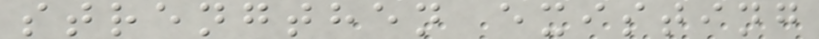strengthen existing
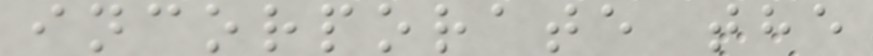incorporate the
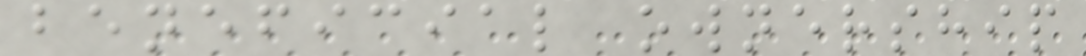beneficial ownership
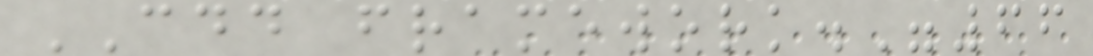CDD framework."66
